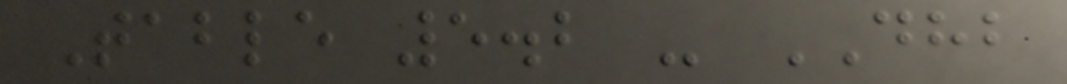Table 5.2 - DHB
